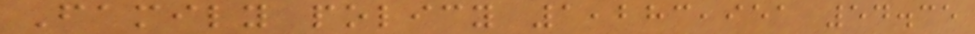Family policy 1,283,951 54.35
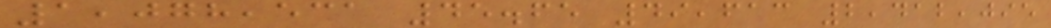1,078,531 45.65 49,613 2,412,095
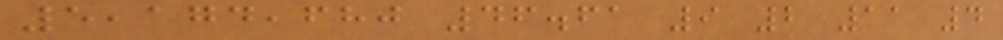5,174,680 46.61 9 2 11 4
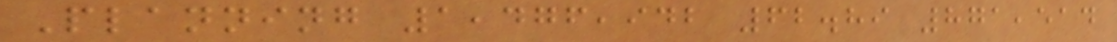Planning 1,476,942 62.89 871,514
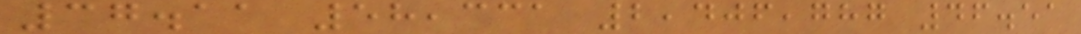37.11 58,331 2,406,787 46.51
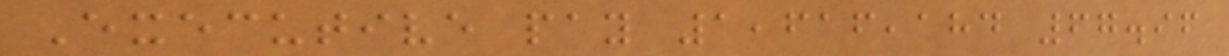Executive pay 1,616,184 67.96
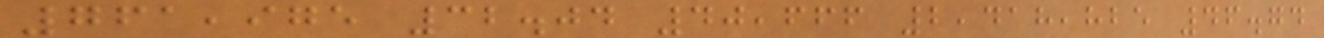761,975 32.04 40,666 2,418,825 46.74
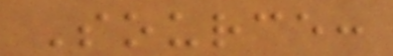Source:
